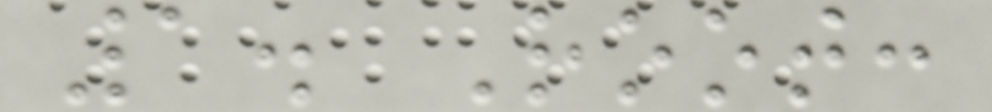1. Root:
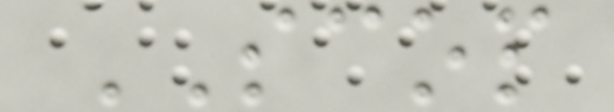SCOP
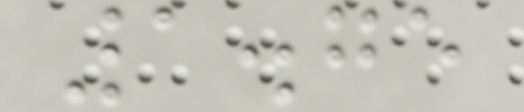1.75
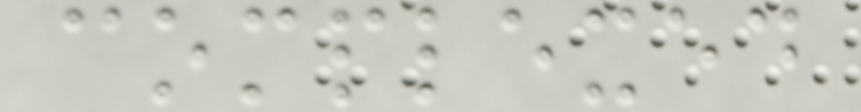complexed
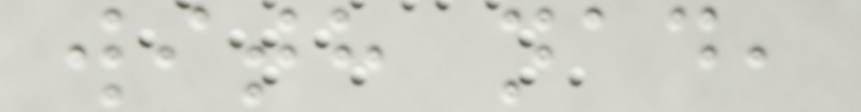with nad,
